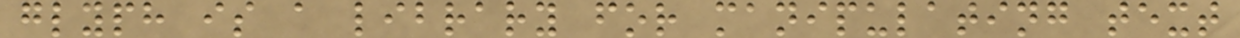glyph is a library for manipulating text
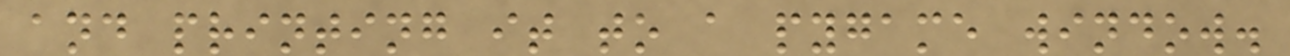and printing it to a pygame window.
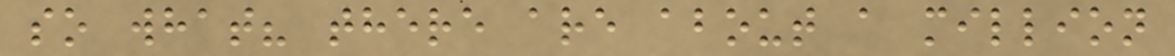so what? there are about a million
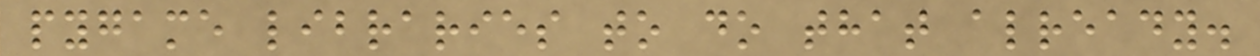pygame libraries to do that already.
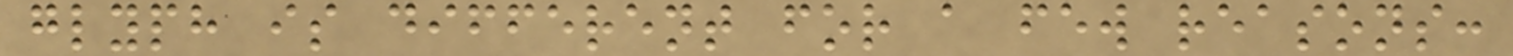glyph is different for a few reasons:
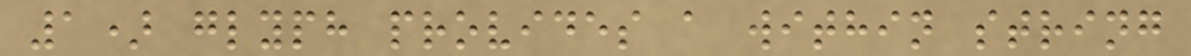1) glyph provides a within string
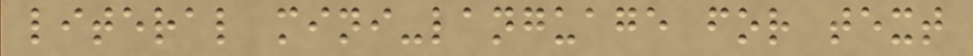literal mini-language for text
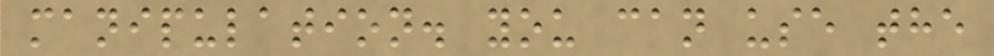manipulation. you can use the
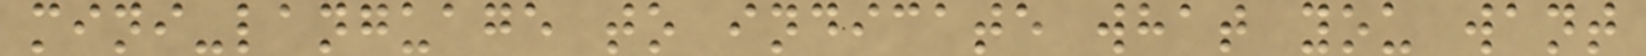mini-language to indicate what you want
